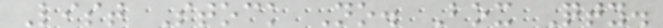List Stock No. Box Qty.
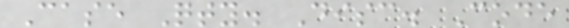Case Qty. Disc. Code
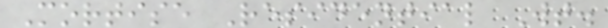Mortise Residential Wt.
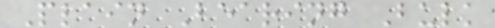Plain Bearing Bulk
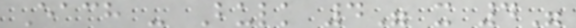Each - Bulk 4" x 4"
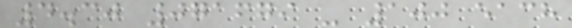4.30 071679 - 100 each
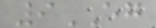9EG
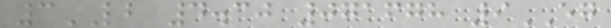3LB 4.30 071678 9EG
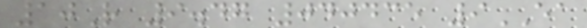10R 9.47 040435 9EA
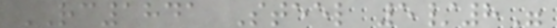RC1841 Steel 5/8"
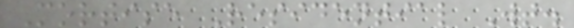Mortise Residential Wt.
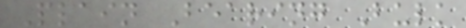Plain Bearing Bulk
